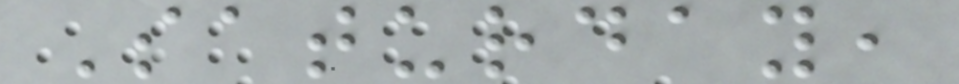Saturday,
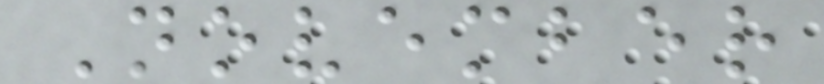November
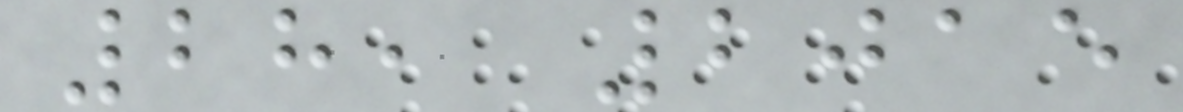28, 2015
